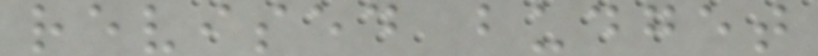revised budget
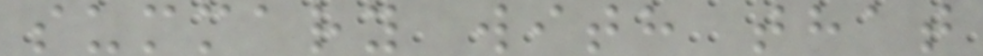summary with that
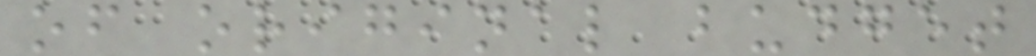of original budget
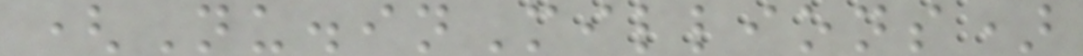(Nu.inMillions)
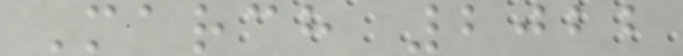March 2022
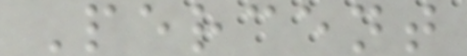Percent
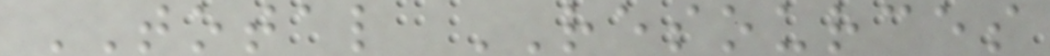TOTAL RESOURCES
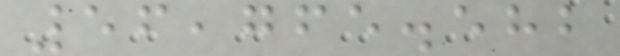56,765.582
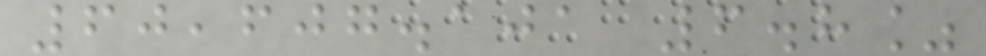60,607.101 6.8%
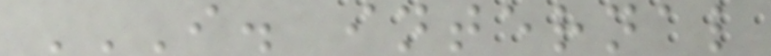I. INTERNAL
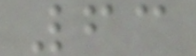63
